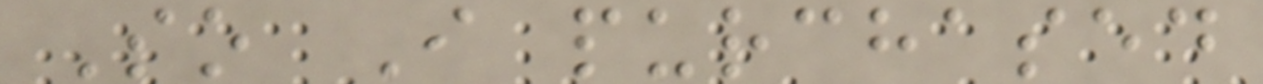So I purchased
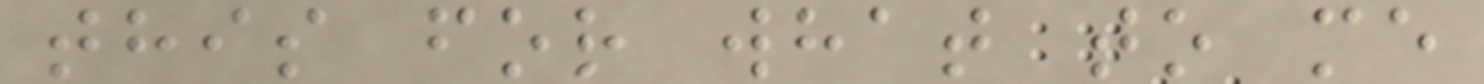this for what to me
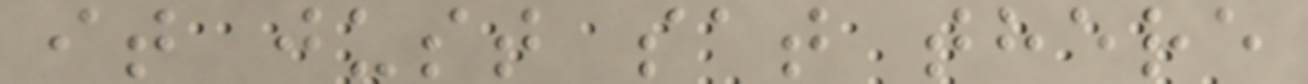it just sat there
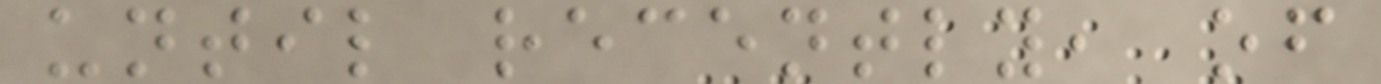until recently, of
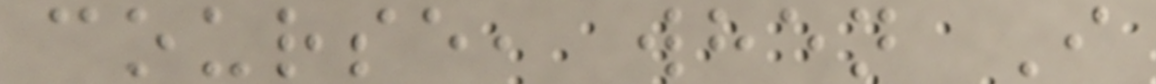course, when I
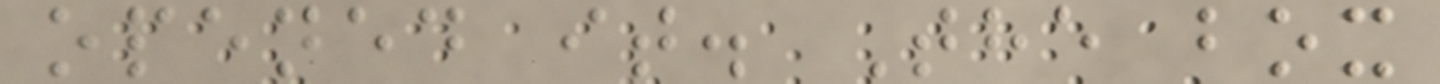opened it. The box
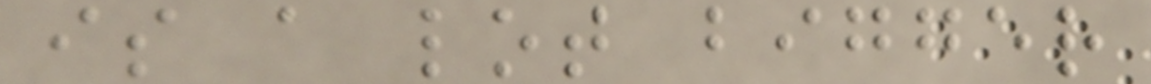is a lot bigger
